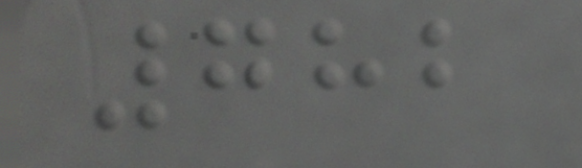782
